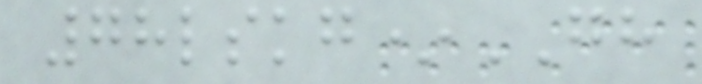78lskg*GH
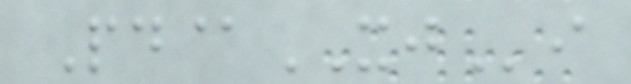Pd@XJi
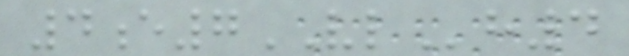4e7VLh4
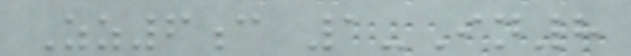Zz6c 1-In8
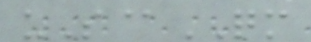uS@QM
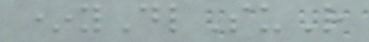*yDlSuR
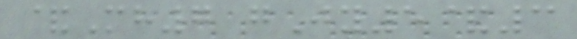&Mh7 gJy5&3
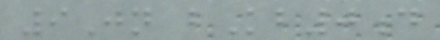9Jn bKb0d
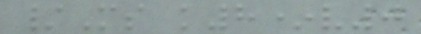/Ms k8*v0
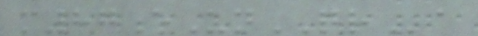m87eUnQRa
